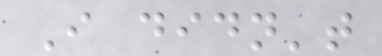I didn't
